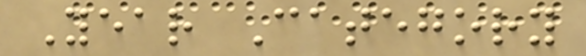Year Category
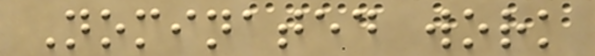Nominated work
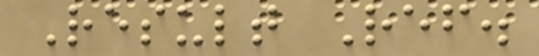Result Ref.
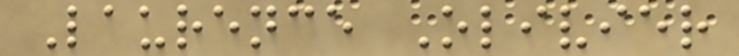Laurence Olivier
